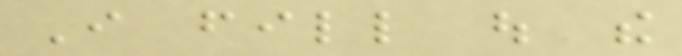I fill out the
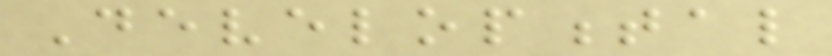Developmental
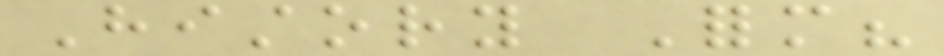History Form?
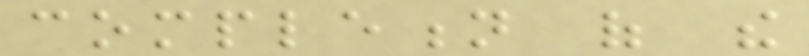completion of the
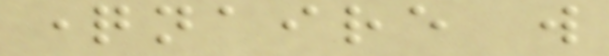questionnaire will
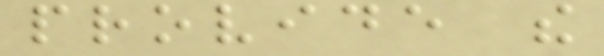provide the
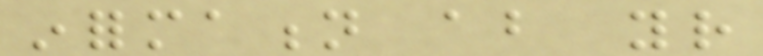information about your
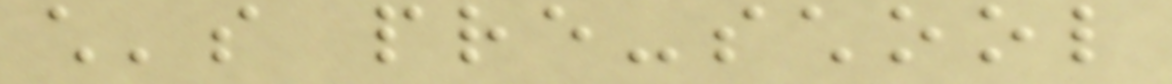child's pre-school
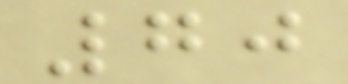70
